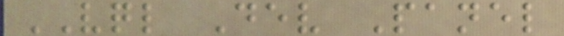VQL Dev Panel
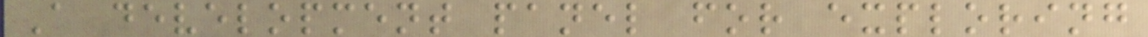A development panel for exploring
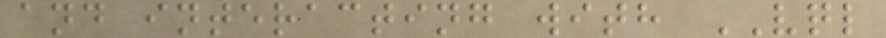and interacting with VQL
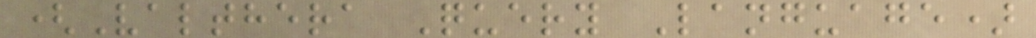(Valthera Query Language)
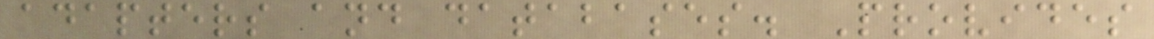adapters and databases. Provides
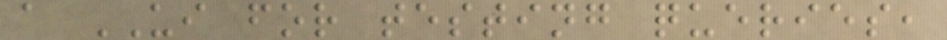a UI for testing queries,
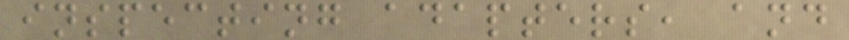inspecting adapters, and
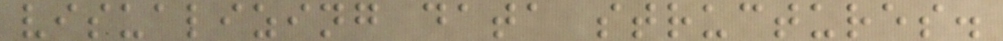visualizing data structures.
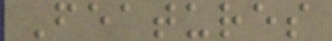Features
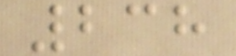238
